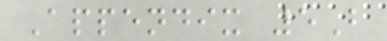Appendix 5B
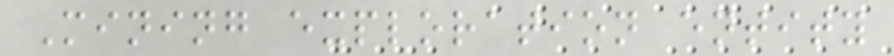Mining exploration entity
